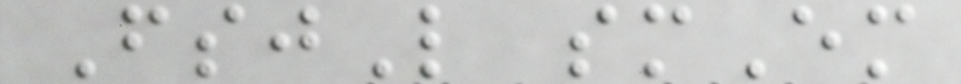FsjL smEm
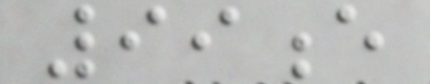99e
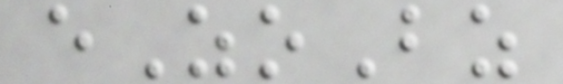eZoBz
